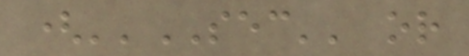(''SEC'' or
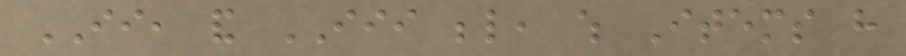II, and III below, which Items have
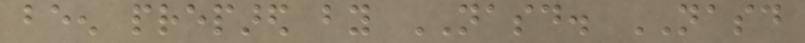been prepared by NASD. NASD
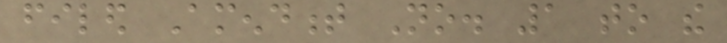filed Amendment No. 1 to the
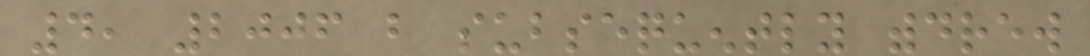4, 2006 but subsequently withdrew
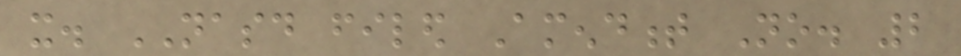it. NASD filed Amendment No. 2
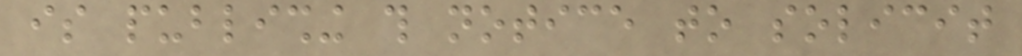is publishing this notice to solicit
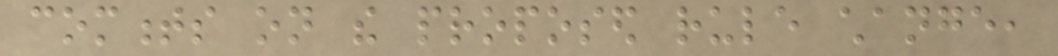comments on the proposed rule change,
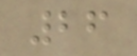26
